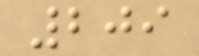209
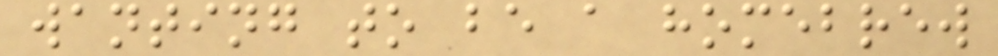wanting to be a homebrew
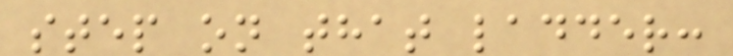step on that ladder:
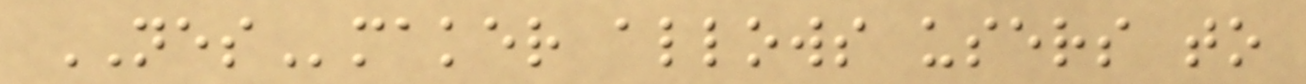NESmaker allows users to
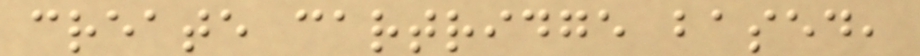create cartridge based,
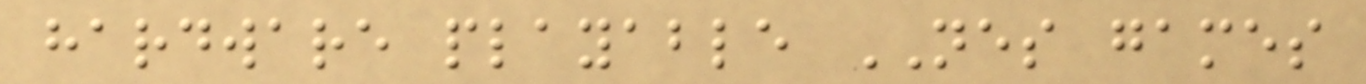hardware playable NES games
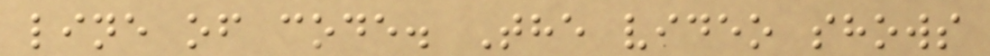line of code. The video shows
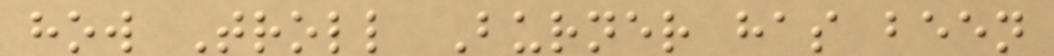how Troll Burner has been
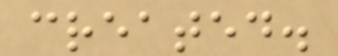created.
